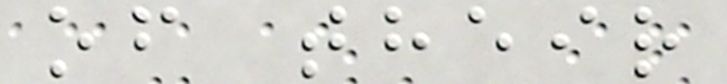of their
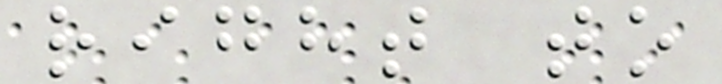right to
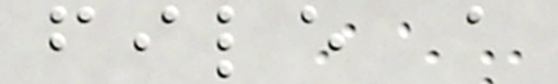file a
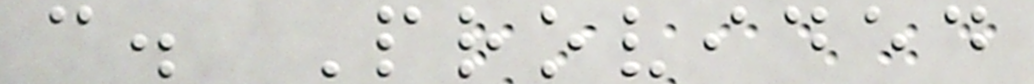c. Provided
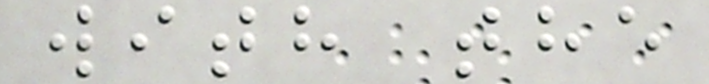with the
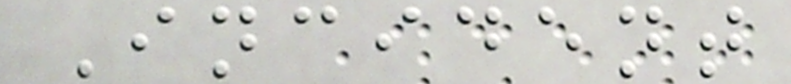Incident
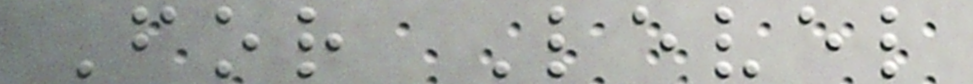For Level
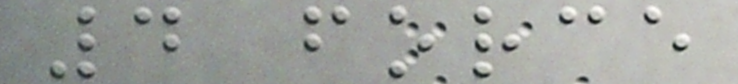4 force
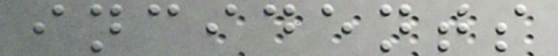incidents
